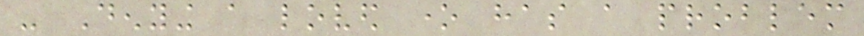- Denying a loved one has a problem
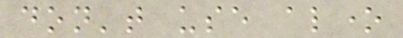don't use alone
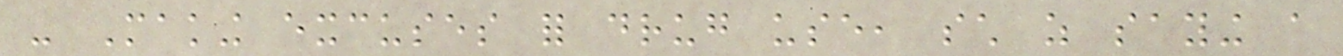- Making excuses for drug use, such as saying a
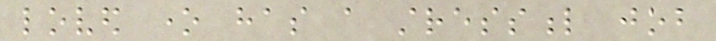loved one has a stressful job
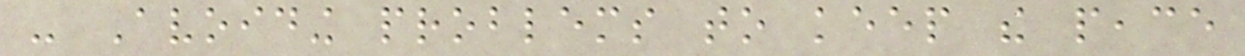- Avoiding problems to keep the peace
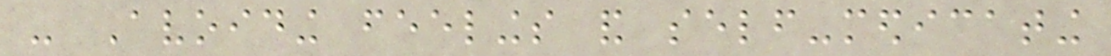- Avoiding feelings and self-medicating
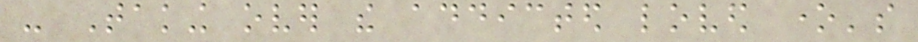- Taking over the addicted loved one's
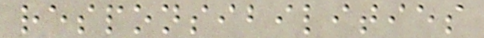responsibilities
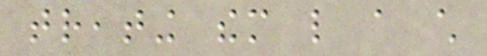treating them like a child
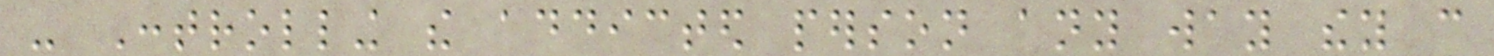- Controlling the addicted person any way they can
